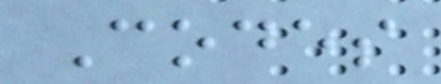Codes
